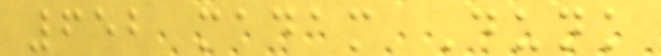652 madam Dunk
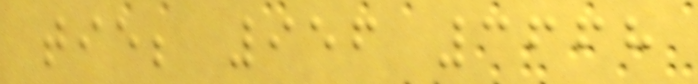tie; 956 3668
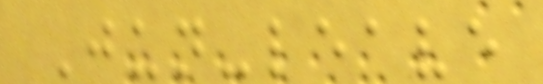Jun-leave
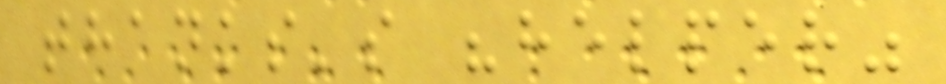thanks's "helper"
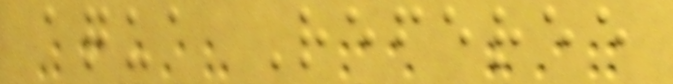aqua Referee
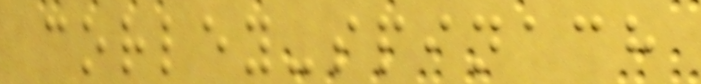corley-spinach
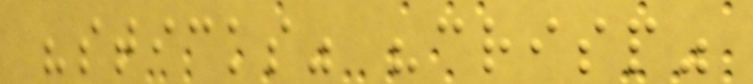"sticks" "crisp"
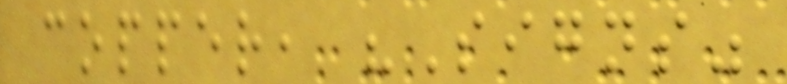copper, "Signs"
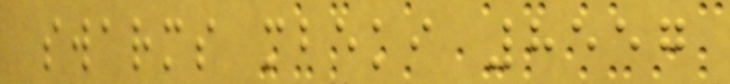swarms mbeki 8557
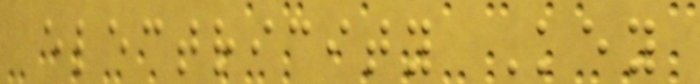electricity Key
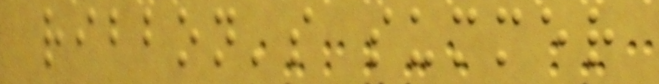ribbon's summer
